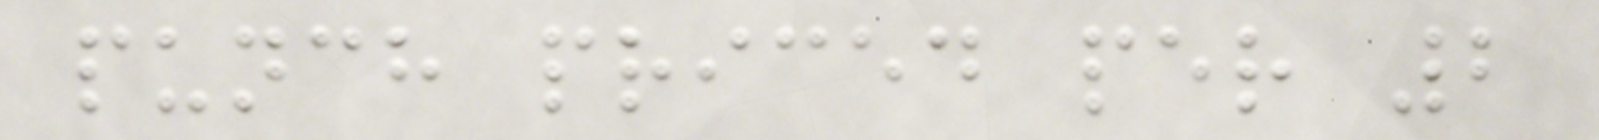punch priced per 2
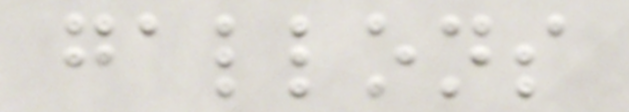gallons
